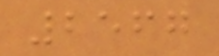2567
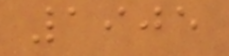1905
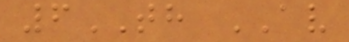6TH AV
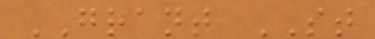GRANT ST
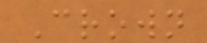Crown
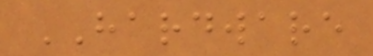HARDWARE
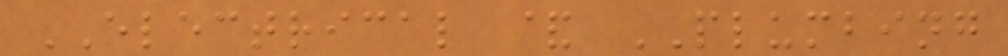ELECTRICAL & PLUMBING
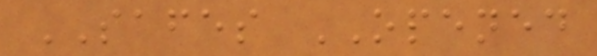SAFES OPENED
